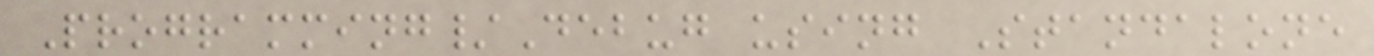Programming/Debug using Standalone
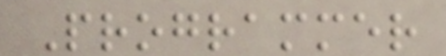Programmer
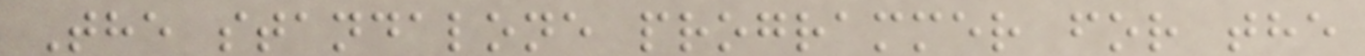The standalone programmer for the
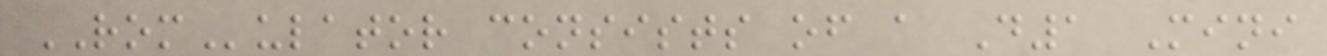ROMulator consists of a D1 Mini
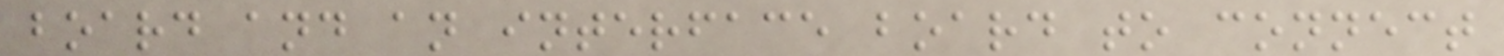board and an interface board to connect
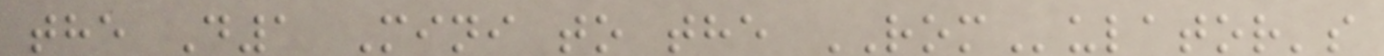the D1 Mini to the ROMulator's
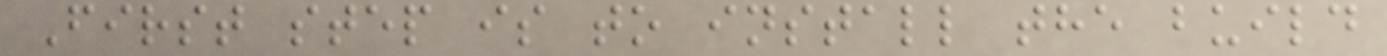First step is to install the build
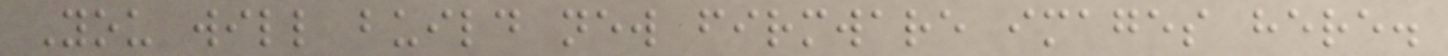You will build new firmware images here.
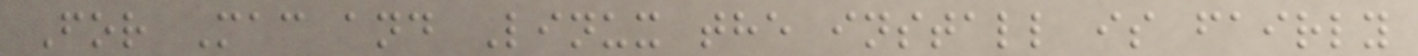For Mac and Linux the install is fairly
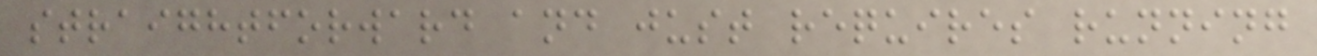straightforward and just requires running
